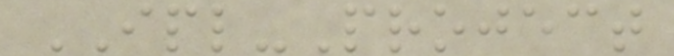IPL-Project
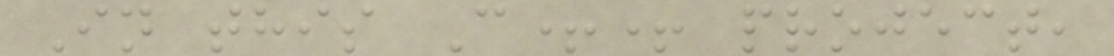In this C++ project,
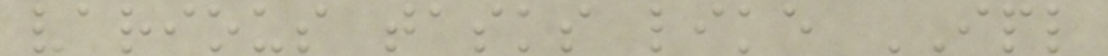various tasks like IPL
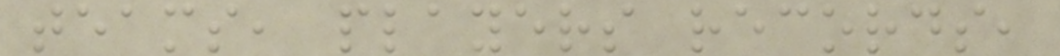teams, players records,
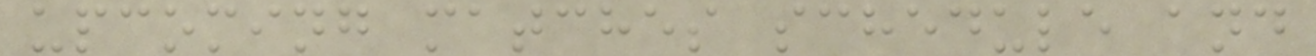upcoming matches schedule and
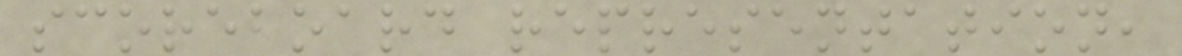scoreboard representation,
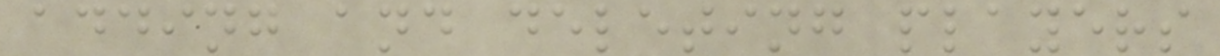adding and deleting players
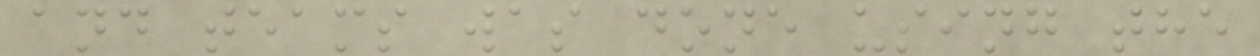and teams was done using the
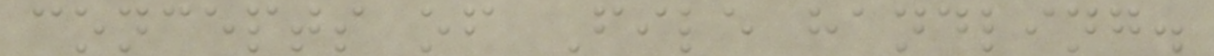concepts of File handling.
